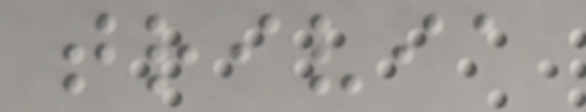trivia
